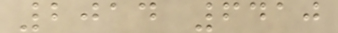2014 6410
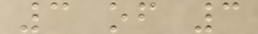3 of 3
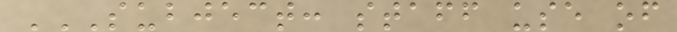SUBJECT: STAFF USE OF
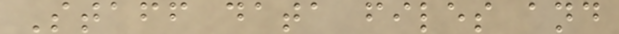Staff data files and
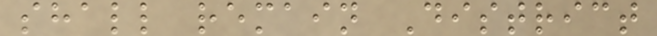shall remain District
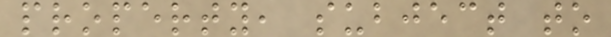property, subject to
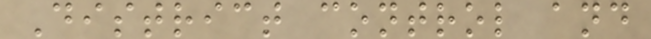District control and
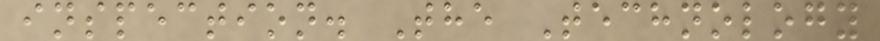inspection. The Technology
